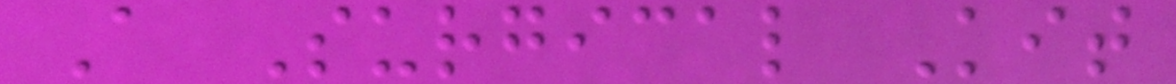A Surgical Kit
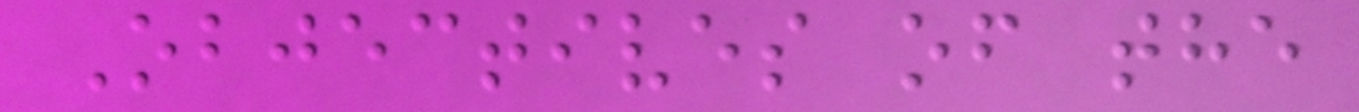Objectives of the
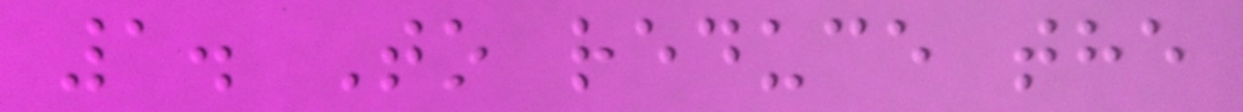1. To reduce the
